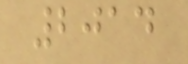2014
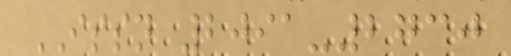ISSN 2091-2730
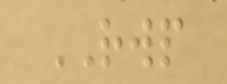RWP
